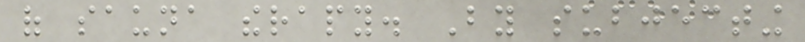of sauna therapy. By subjecting
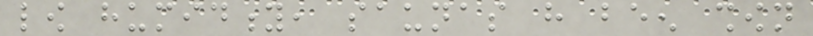low humidity, saunas have been shown
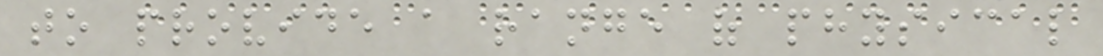to provide a range of physical
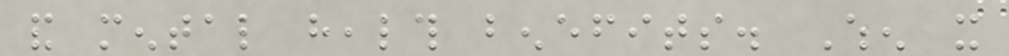and mental health benefits. When it
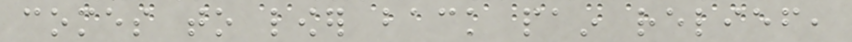comes to lower back pain relief,
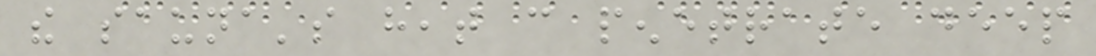the sauna's heat can penetrate deep
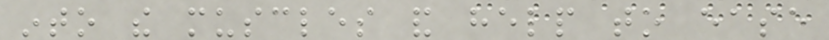into the muscles and help to ease
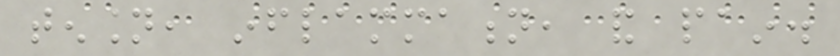tension, inflammation, and pain.
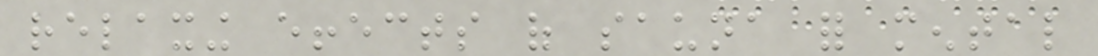relaxing effects of sauna for mental
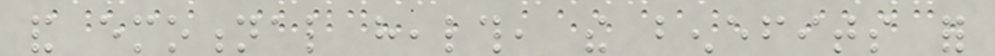and emotional health, the benefits for
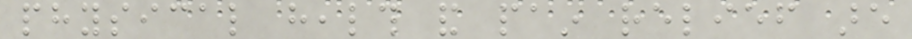physical health and pain relief are
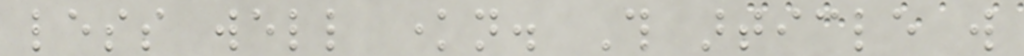less well known. This article will
